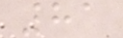81
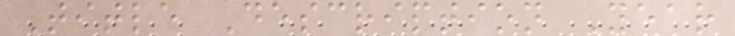Title Description Year
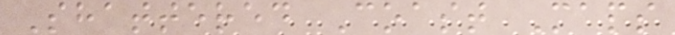Shattered Coast Maps
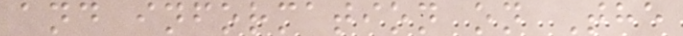and information on The
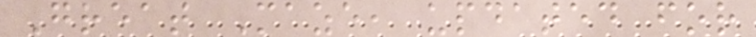Great Maze, updated for
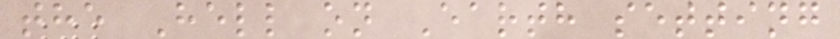the Hell on Earth setting
